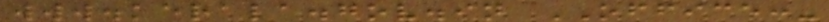www.kerala.gov.in OFFICE:-
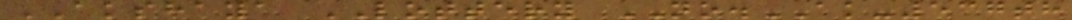AKSHAYA LOTTERY NO.AK-537th
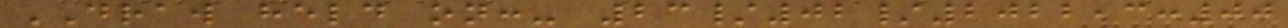DRAW held on:- 23/02/2022,3:00
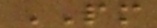PM
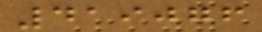419076
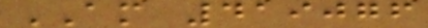AM 419076
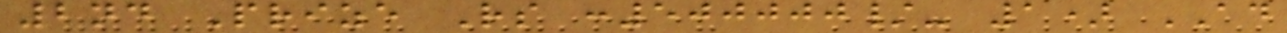2nd Prize Rs :500000/- 1) AD
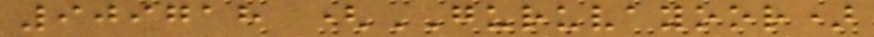909718 (GURUVAYOOR)
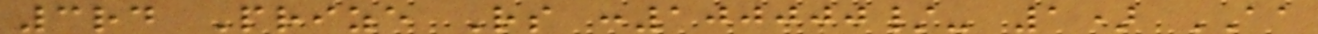3rd Prize Rs :100000/- 1) AA
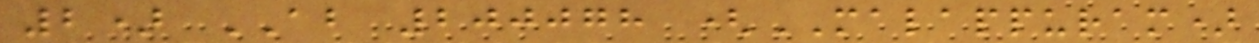2) AB 200078 (MALAPPURAM)
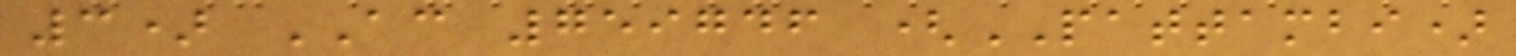3) AC 759746 (PATTAMBI)
